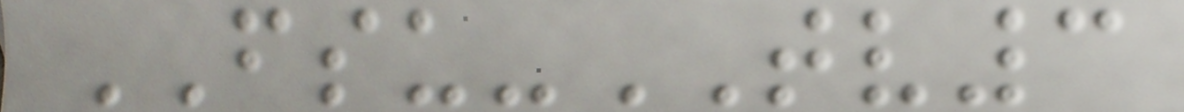FSU-TV3
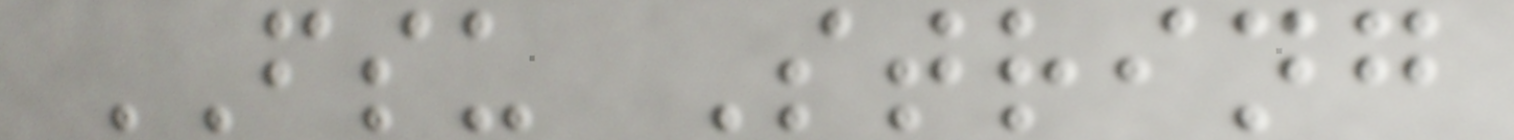FSU String
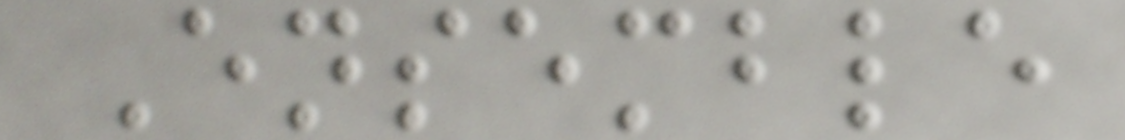Ensemble
